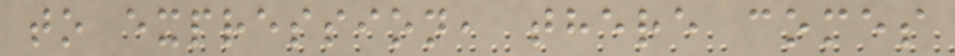to expression, there comes
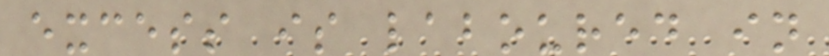excess is laboured in
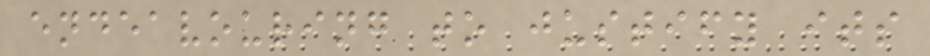endeavouring to justify its
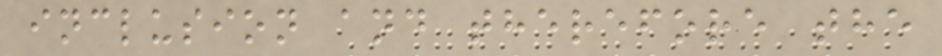inclusion and therefore the
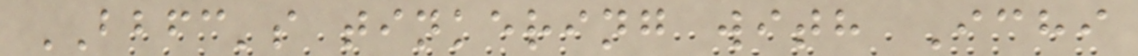BBFC's tinkering with Ichi
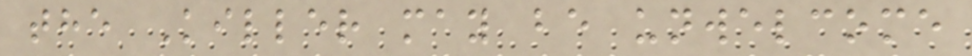the Killer may be unwelcome
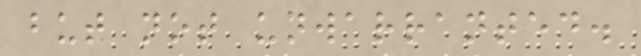but not unwarranted.
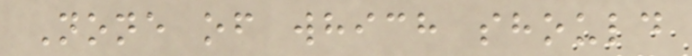None of which should
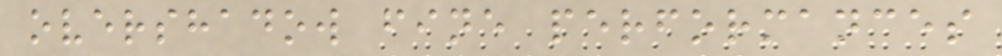overshadow fine performances
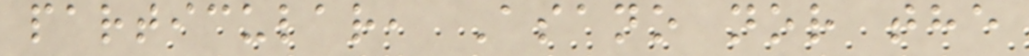particular, Asano nor the
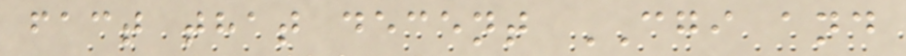fact that decent CGI and
